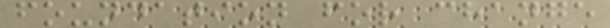foundation for change
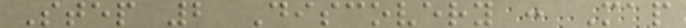Step 2 Discovery : Map
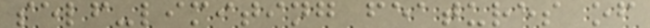self-limiting features of
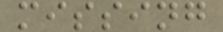missing
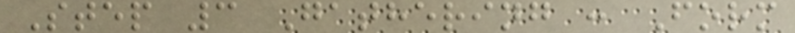Step 3 Gathering : Form
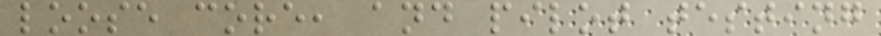loose core, and pilot testing
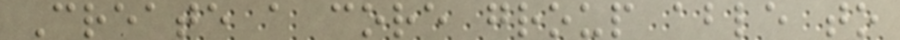Create a core group able to
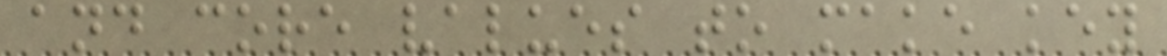and core values to make key
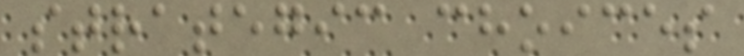strategic choices
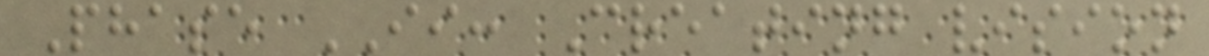Phase II: Creating vision
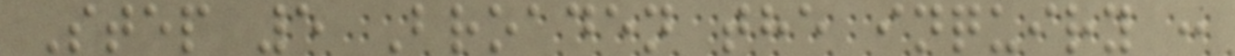Step 5 Broaden the inquiry :
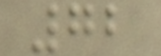72
